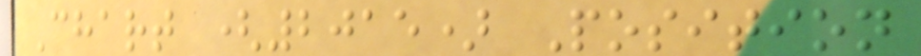Chart (2015) Position
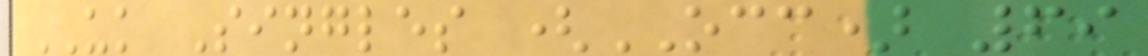UK Singles (OCC) 69
